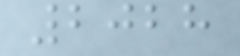2028
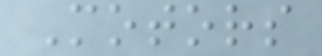Motors
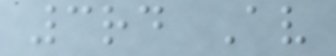3rd Av
